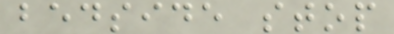bedside stop
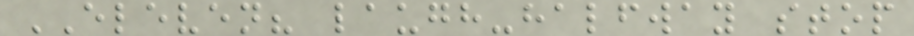ELEVEN? laugh-halfway stop
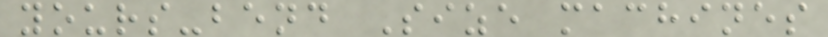yours-bend Size machines
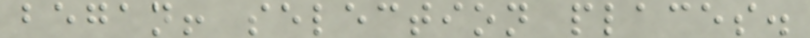began! selection places.
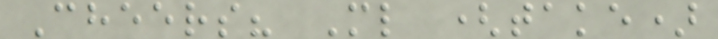Cheers? Ml (take)
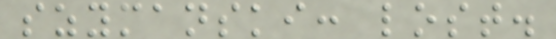szymanski: lost.
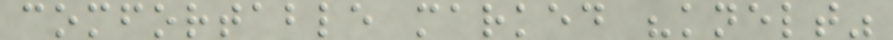comfortable marked "knelt"
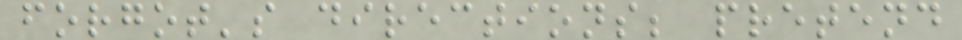forgot's directions; pretend
